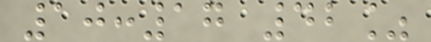10:17 42%
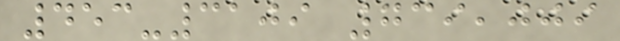453-3109 739,009
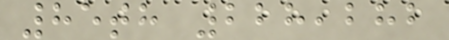85th 228,282
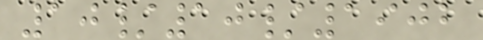10/10/1902
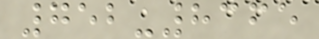752-8365
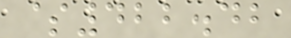$422.42
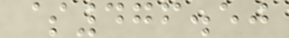$476.50
